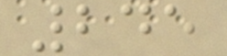245
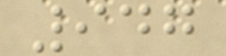947
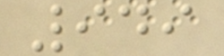949
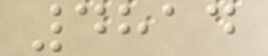4814
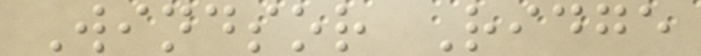Windsor Ridge
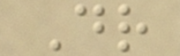Dr
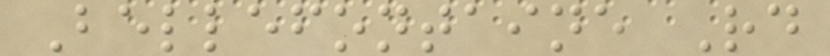Bellefontaine Rd
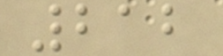212
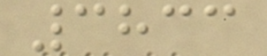3833
